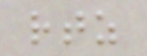rtz
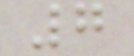7
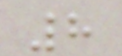8
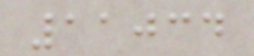11034
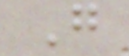G
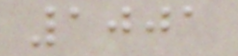1001
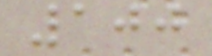100
